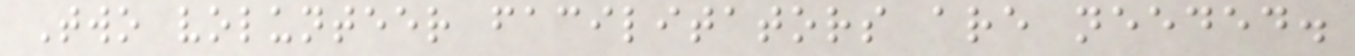Two volunteer facilitators are needed.
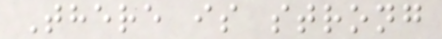There is strong
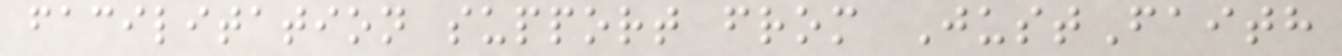facilitation support from JustFaith
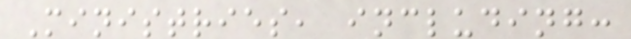Ministries, including:
